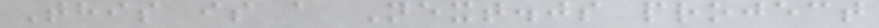This is a Next.js project
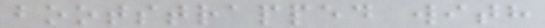bootstrapped with
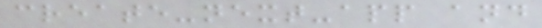create-next-app and
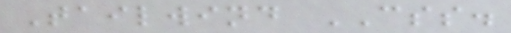Tailwind CSS.
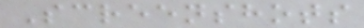Screenshots
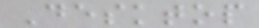Desktop
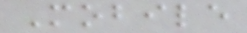Mobile
